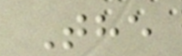The
